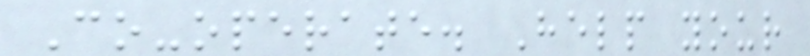Co-operate. Help your
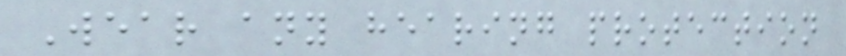Wear any hearing protection
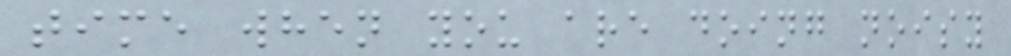time when you are doing noisy
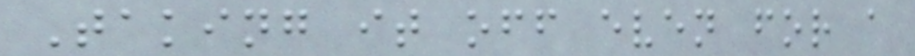Taking it off even for a
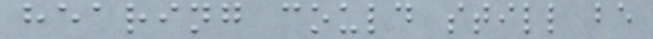hearing could still be
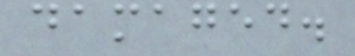damaged.
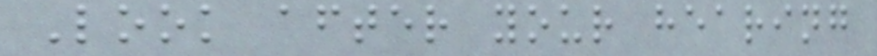Look after your hearing
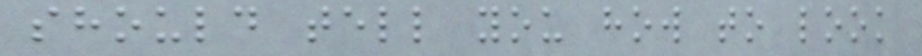should tell you how to look
